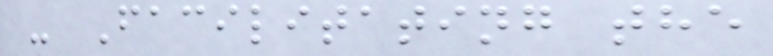- Facilitating the
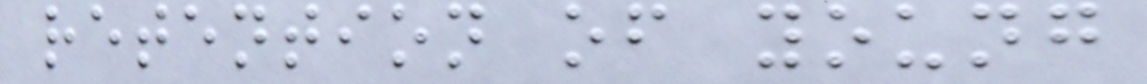retention of young
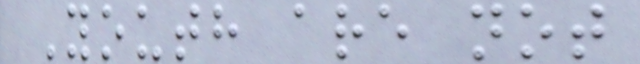Youth are not
